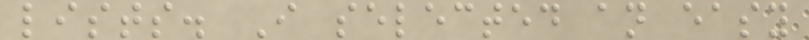lists. I selected an easy
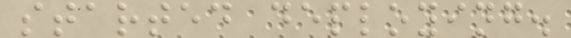started deploying.
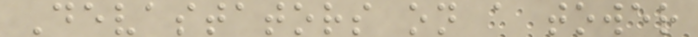Devastators on a tower
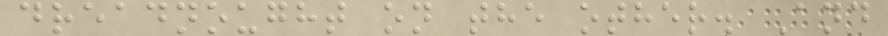dreadnought on the other. And
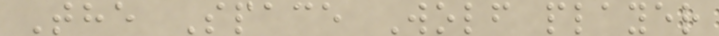The Space Wolf player
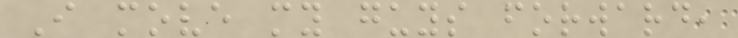I move my guys forward,
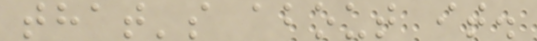that's about it.
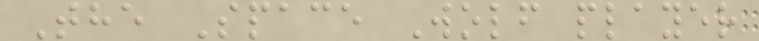The Space Wolf player
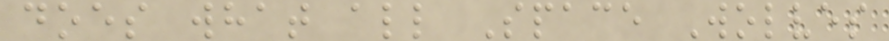does what all Space Wolves
